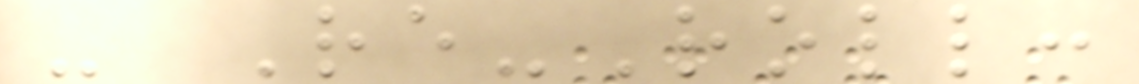- Re-Roll:
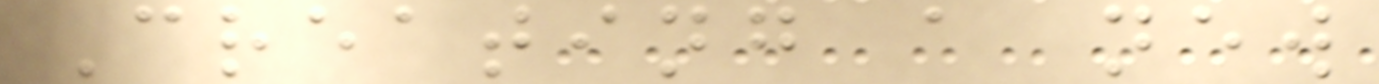Creating a new
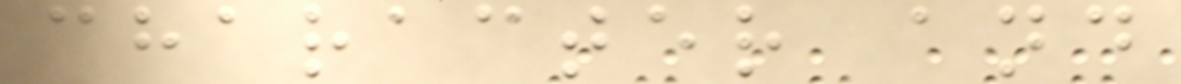character and
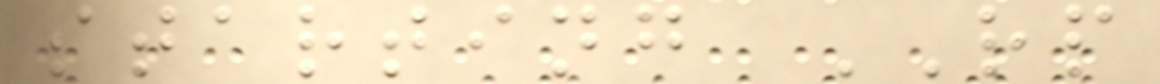starting RP
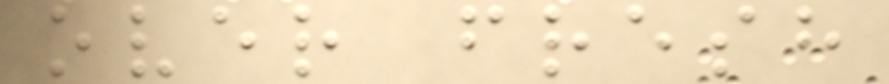over fresh
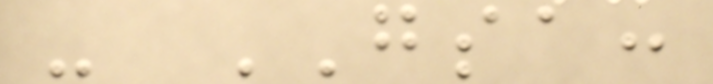- GSA:
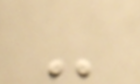-
